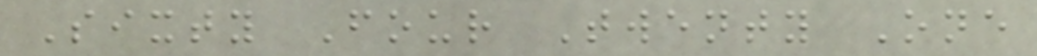Sixty Four Twenty One
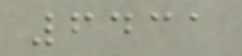6431
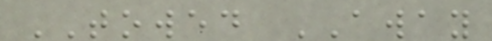TOWED AWAY
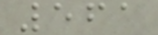561
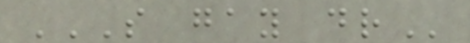S GAY DR
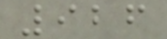926
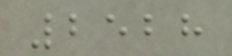2528
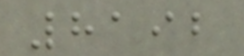8192
